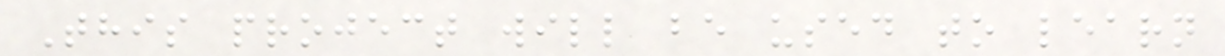This project will be used to learn
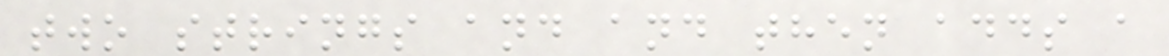two strings and and then adds a
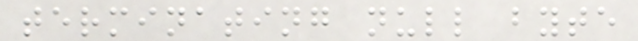terminating null byte
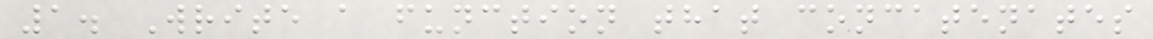1. Write a function that concatenates
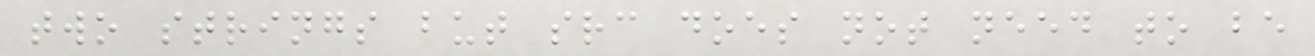two strings but src does not need to be
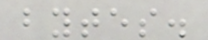bytes.
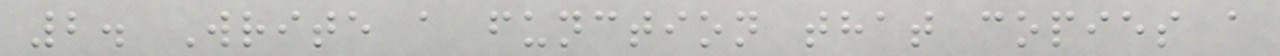2. Write a function that copies a
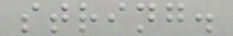string.
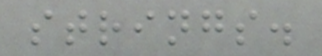strings.
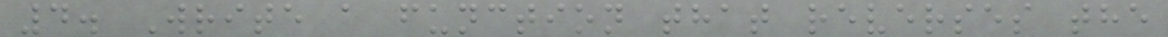4. Write a function that reverses the
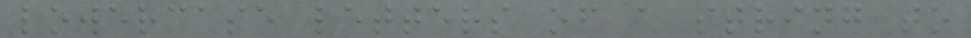lowercase letters of a string to
